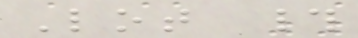Lot #
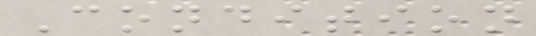Condition
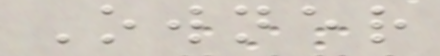Owner
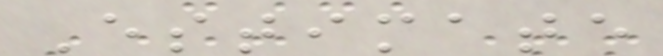Estimate
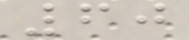60
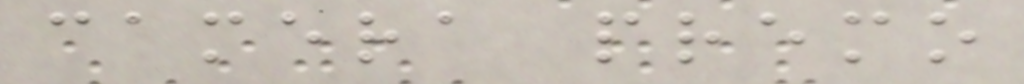camera premo
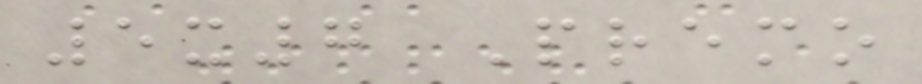5x7 Premo
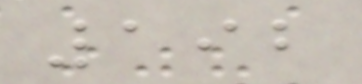192
